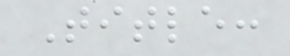Title:
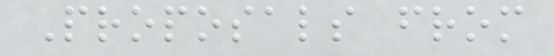Proposals from
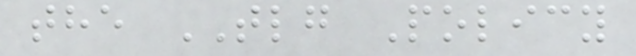the TLG Policy
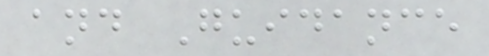and Guidance
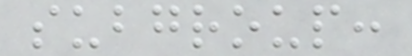subgroup:
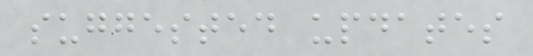suggested updates
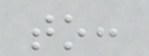to:
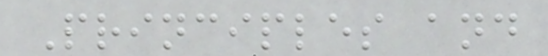Principles and
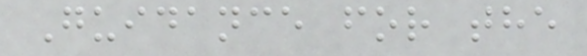Guidance for the
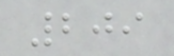209
